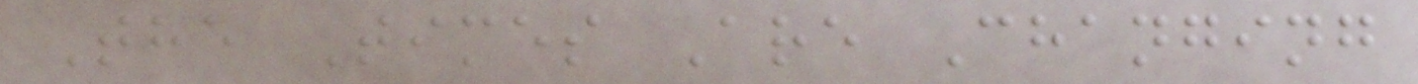The Times Are Changing
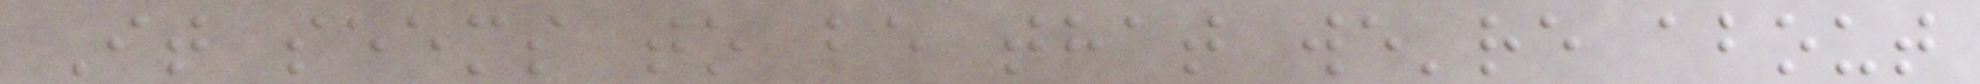It seems to be that we're about
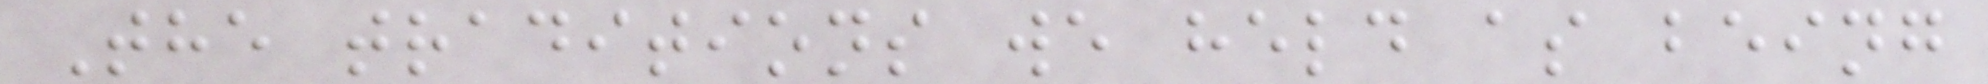The traditions we held as being
